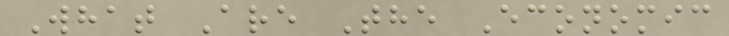What Are The Economic
